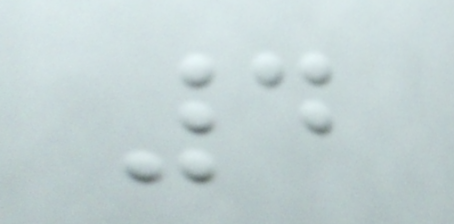4
